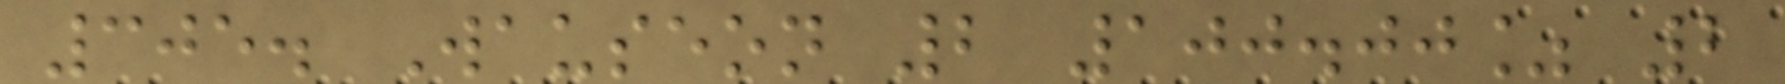305. Wauseon 2 100.00% 2
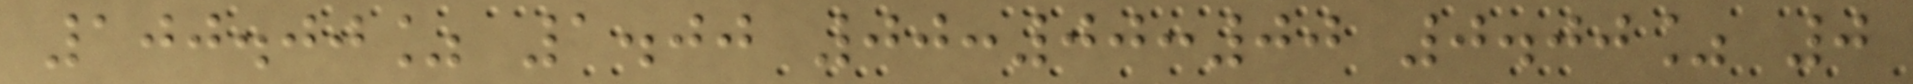100.00% 1.00 00:00:00 0.00% 0
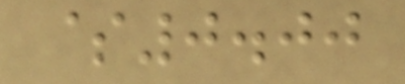$0.00
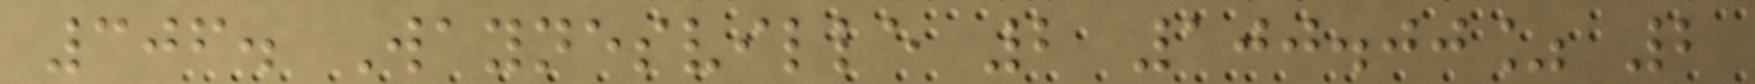306. Waynesville 2 100.00% 2
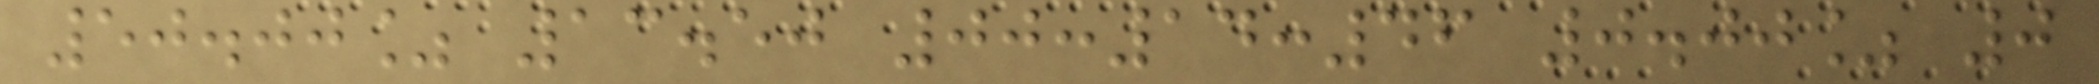50.00% 13.50 00:14:46 0.00% 0
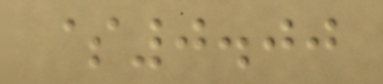$0.00
